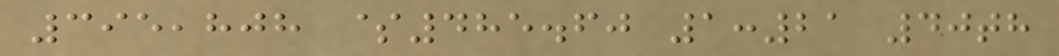395,808 $485.60 1:21 40th
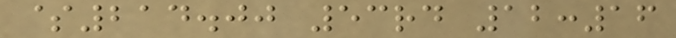$214.00 53rd 12:16
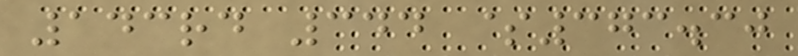143rd 344 $373.30
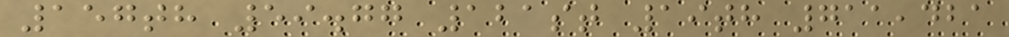157th 59.77 121st 19th 711,421
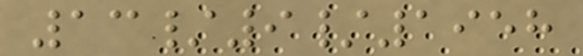13/9/1958
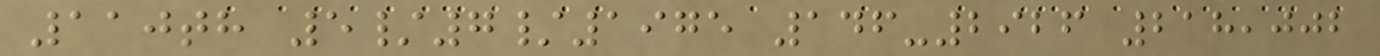110th 5/7/1975 146-2926 218,002
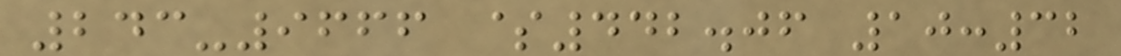243-9666 $442.06 10:32
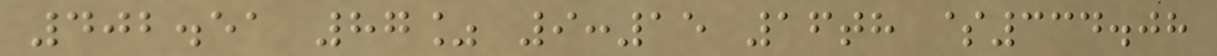402.51 87% 9:15 16th $334.08
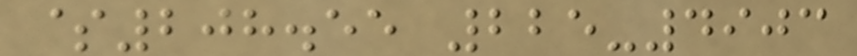$208.55 225-4903
